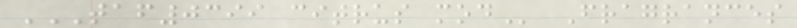TAF0399 CITRUS MOD Fragrances
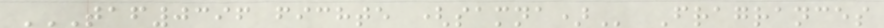TAF0396 FICHTE (SAMNA) Fragrances
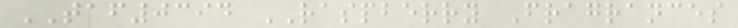TAF0394 RASPBERRY Fragrances
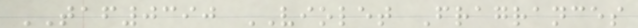TAF0390 VIOLET Fragrances
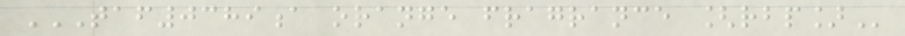TAF0389A ORANGE FRAGRANCE [RBP]
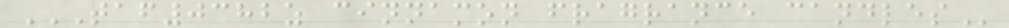TAF0382Z CINNAMON FRAGRANCE CANDLES
